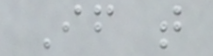If that
